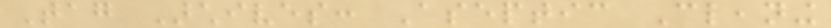Tag Archives: Aseptic Cleaning
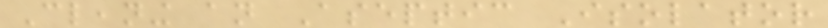Cleaning an Aseptic Isolator
